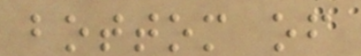bottom of
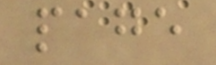page
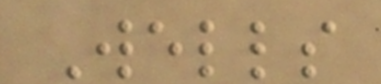Wells
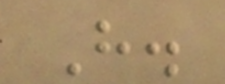H.
